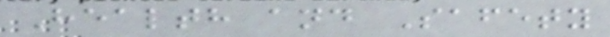Health and Safety
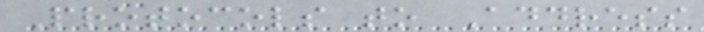Protocols to Address
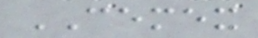CEMEX
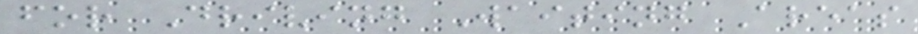for Driving Waiting Areas
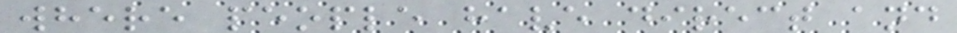where people have direct and
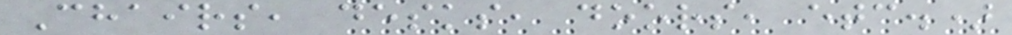Chairs, desks, doors, etc.)
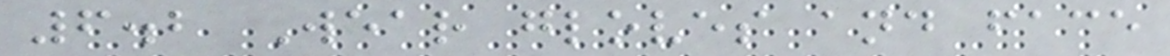6.2 Wear gloves and face
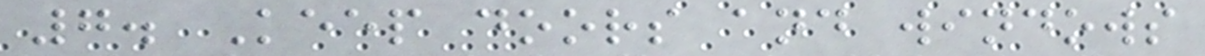7. Keep doors and windows
